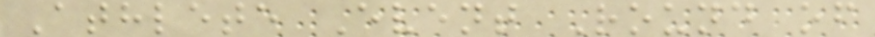Athlete Event Round of
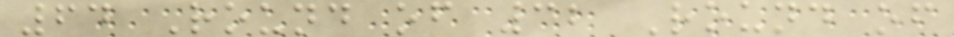64 Round of 32 Round of
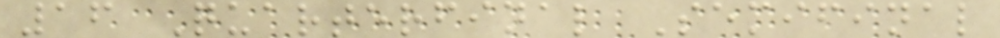16 Quarterfinal Semifinal
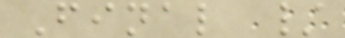Final /
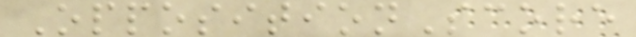OppositionScore
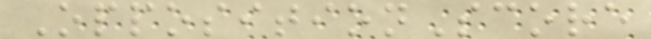OppositionScore
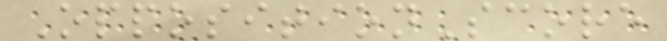OppositionScore
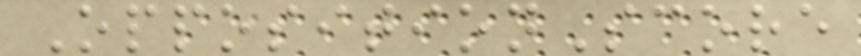OppositionScore
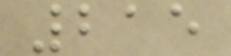215
